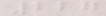227
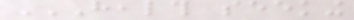HEALTH SEEKING
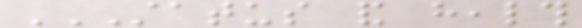STATUS AND HEALTH
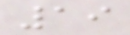19
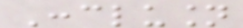Conclusion
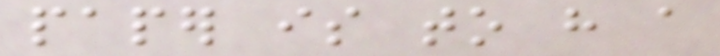paper is to have a
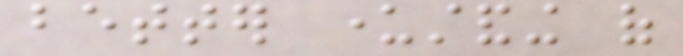better understanding of
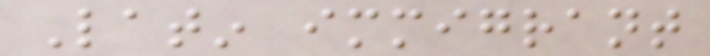Latin immigrant
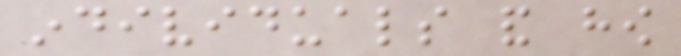individuals and how
